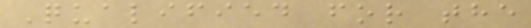Qualified for the
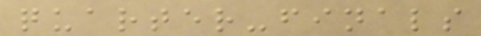quarter-finals
